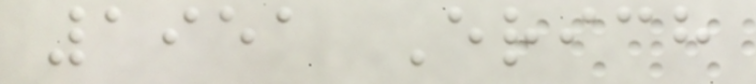1951 Erich
